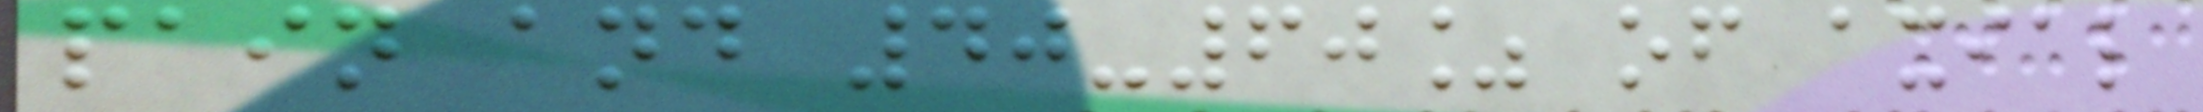pain and 40-60% of axial
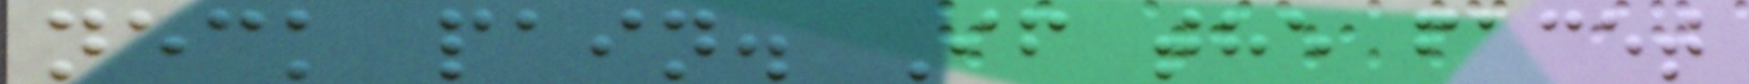neck pain. If the facet
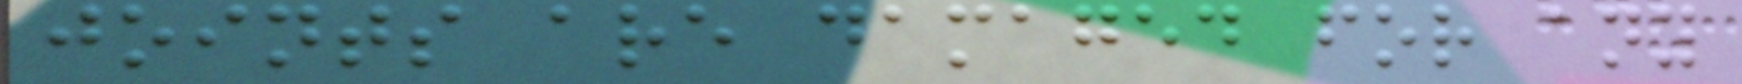joints are damaged for any
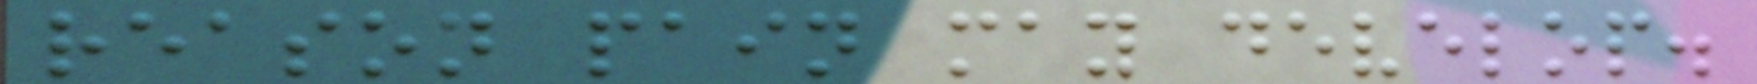reason pain may develop.
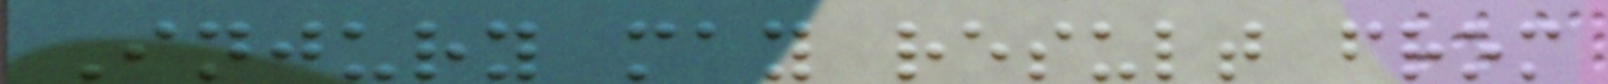Injury may result from
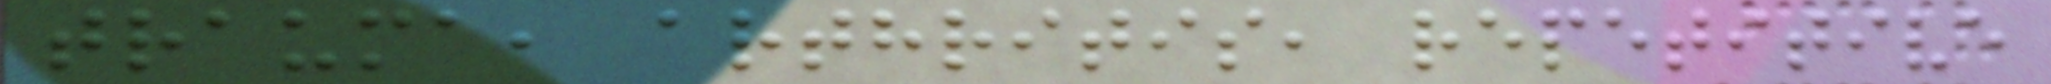trauma, arthritis, repetitive
